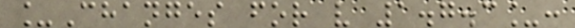_Changes for v 1.7.3_:
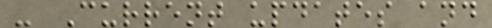- Current updates and
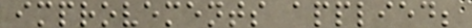improvements applied;
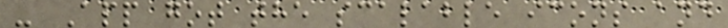- App got the scalable icons and
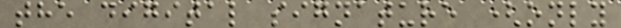the digital signature (only
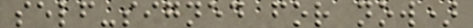self-signed for now)
